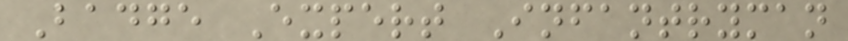Badge Expert Infantryman
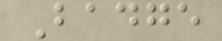Badge
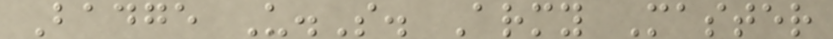Badge U.S. Army Master
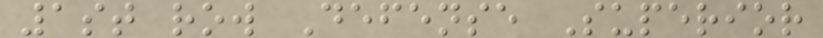1st row Defense Superior
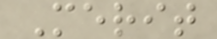Merit
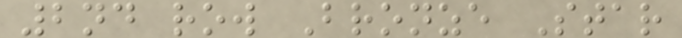2nd row Bronze Star
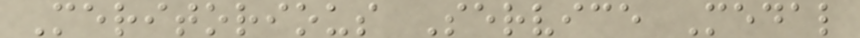Meritorious Service Medal
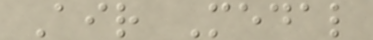Air Medal
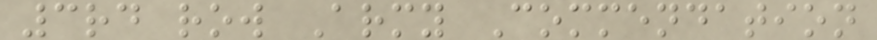3rd row Army Commendation
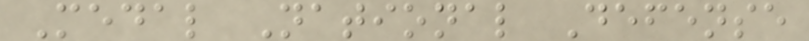Medal National Defense
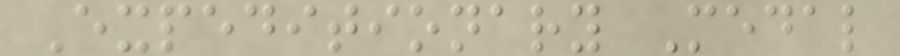Expeditionary Medal
